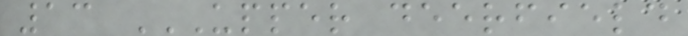13 UPPER DEERFIELD
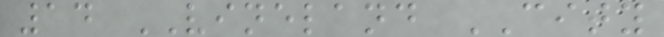14 VINELAND CITY
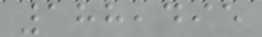188,495
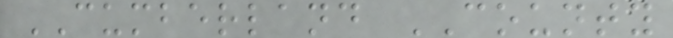CUMBERLAND COUNTY
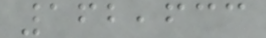162,633
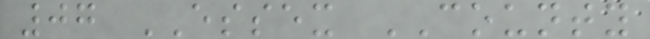07 ESSEX COUNTY
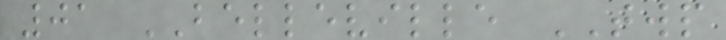01 BELLEVILLE TWP
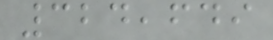324,649
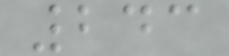243
